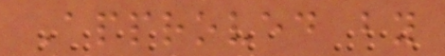Approved by
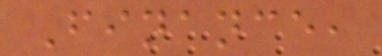Finance,
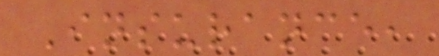Insurance,
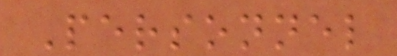Personnel
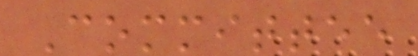Committee
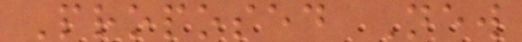Proposed New
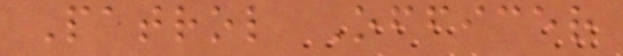Patrol Officer
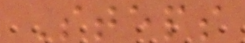Steps
